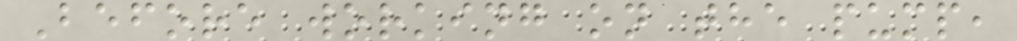Before working on the pump,
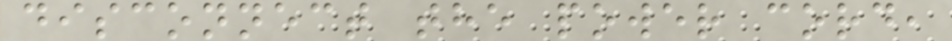disconnect the power cord,
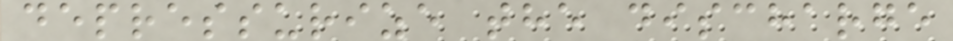depressurize the discharge
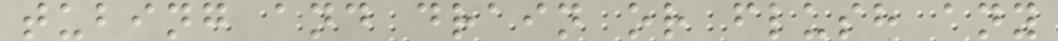tubing and drain or flush any
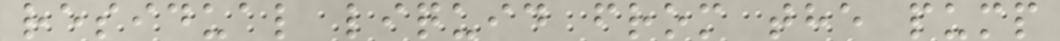residual liquid from the pump
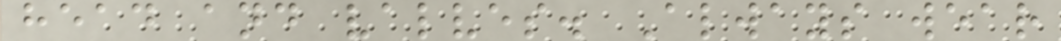head and valves. Always wear
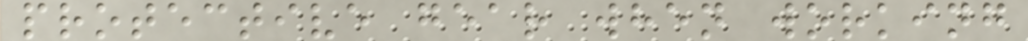protective gear when working
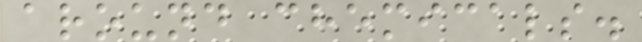around chemicals.
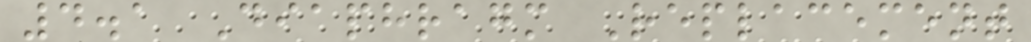4.1 Diaphragm Replacement
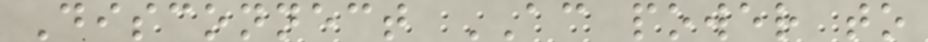Disconnect AC power to
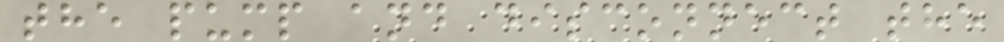the pump and disconnect the
